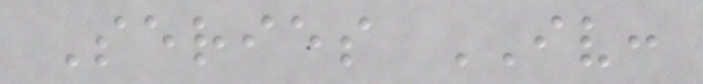Series IV:
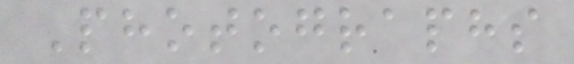Photographs
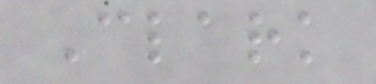Clark
